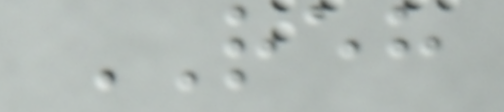REH
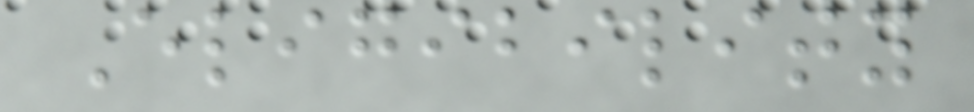Eligibility
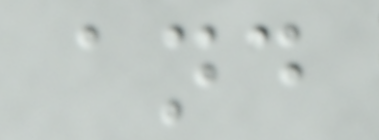and
